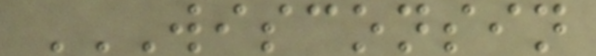WISCONSIN
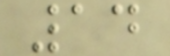14
